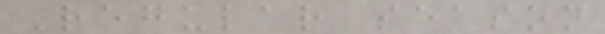Regular season
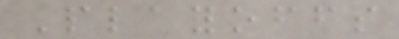Playoffs
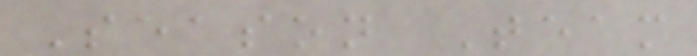Season Team
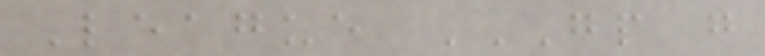League GP G
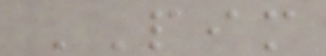PIM
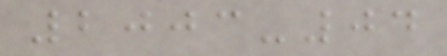2003-04
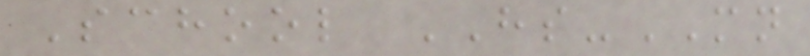School HS-MN
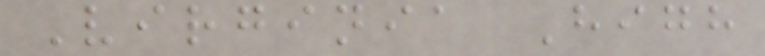Virginia High
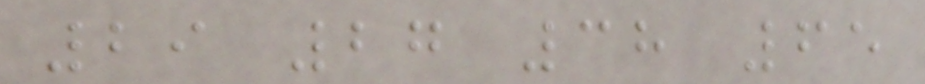29 27 38 65
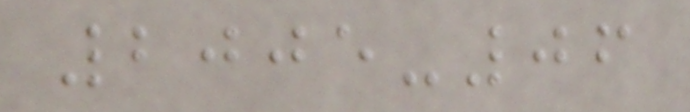2005-06
